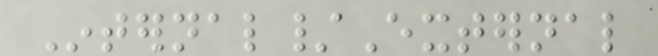Internal/External
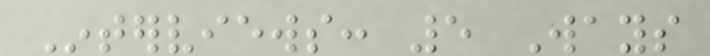Interviews: 5 Ways
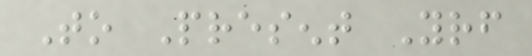To Present Yourself
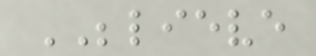BELIEVE
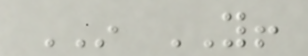IN YOU!
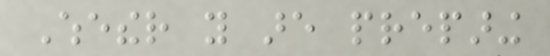Whether you are preparing
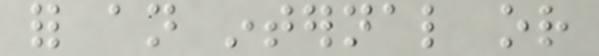for an internal or
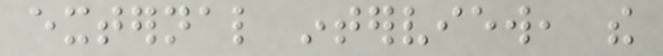external interview, the
